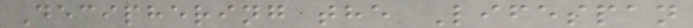Deciphering the Lifespan
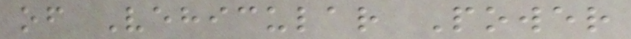of Vehicular Power
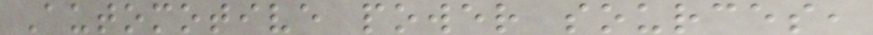Automotive power sources,
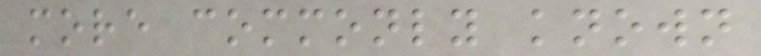more commonly known
